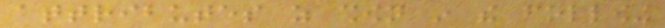attributes as shown in the following
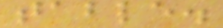table.
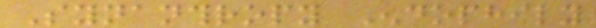Synanthropy Endophily
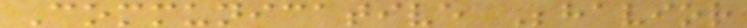Communicative Behavior
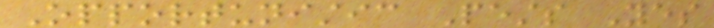Opportunistic Pests Yes
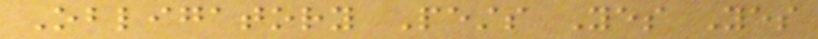Obligatory Pests Yes Yes
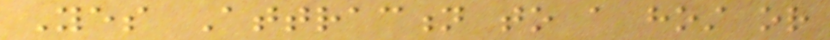Yes Attraction to a host or
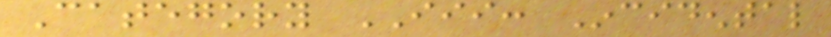Category III: Incidental
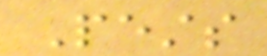Pests
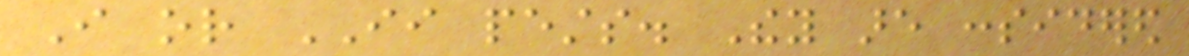I or II pests. They are considered
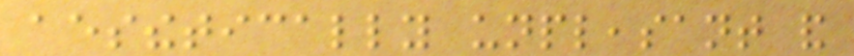aesthetically unpleasant and
